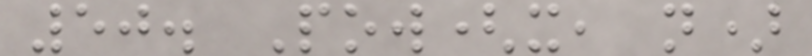50. Pow(x, n)
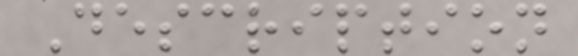Description
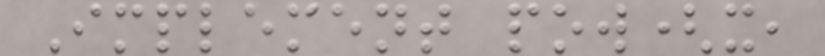Implement pow(x,
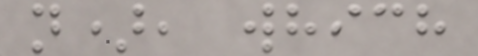n), which
